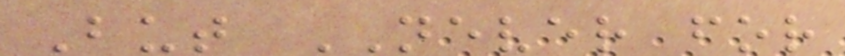But NEVER for
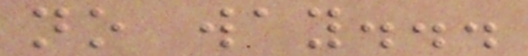no way...
